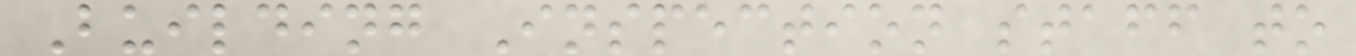Building Inspection staff to
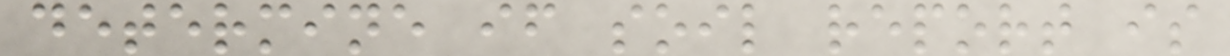determine if soil report is
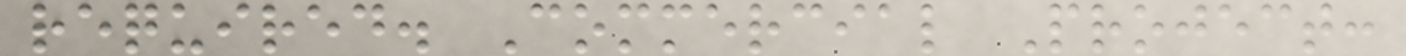required. Commercial Project:
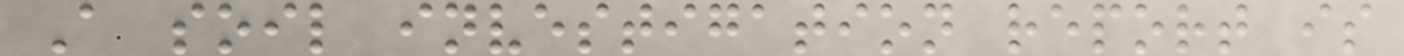A soil investigation report is
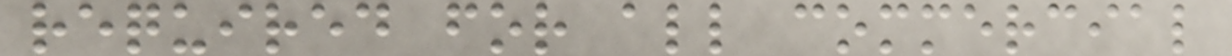required for all commercial
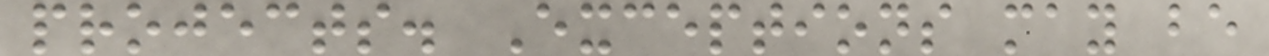projects. Exceptions may be
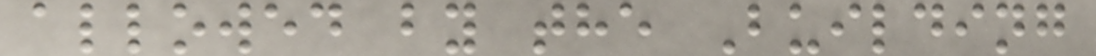allowed by the Building
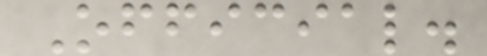Official.
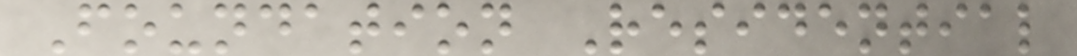Foundation Residential
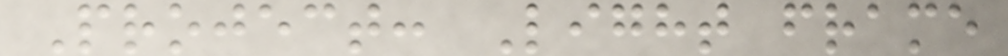Project: Light frame
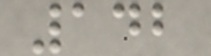142
